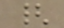{
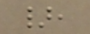},
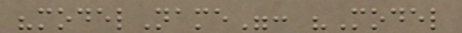"modelName": "Model
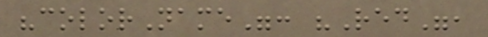"colorName": "Red",
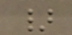}
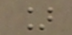]
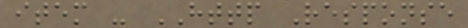item - HTTP Response
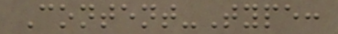Content-Type:
